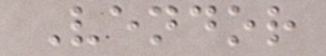Vendor
